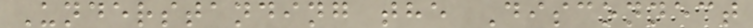Understanding the Disconnect
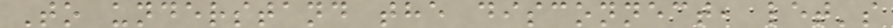To understand the disconnect, let's
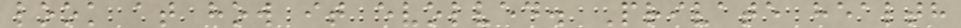look at how it evolved. Private health
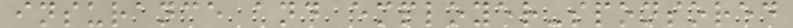insurance and employer-sponsored
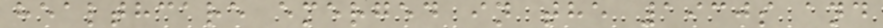healthcare emerged in the 1930s and
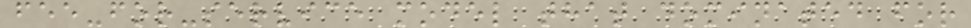fee-for-service model that dominated for
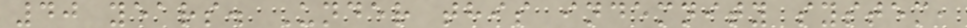40 years. Under this indemnity system,
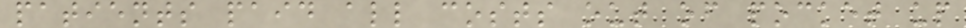patients paid all costs out of pocket up
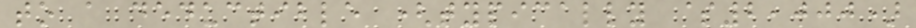to a deductible (typically $2,000)
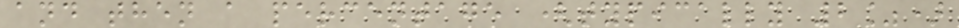and then a percentage (typically 2%)
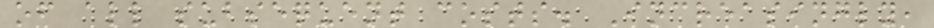of all subsequent costs. Increasingly,
